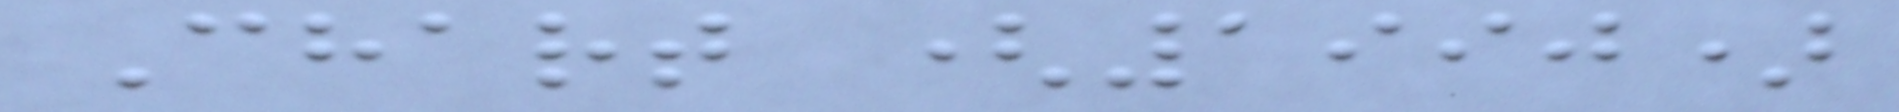Chart (1990)
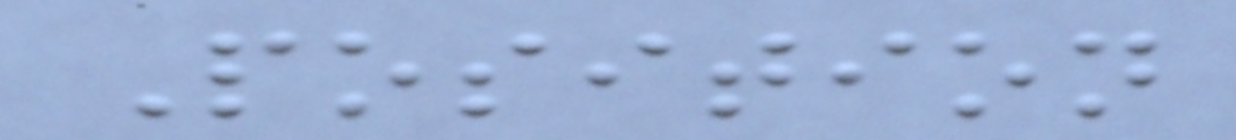Position
